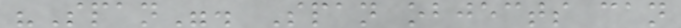"Span". Span objects can
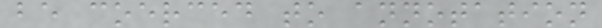be coerced to annotation
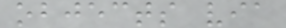objects via
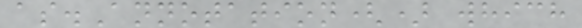as.Annotation() which
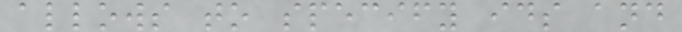allows to specify ids and
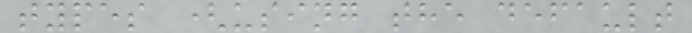types (using the default
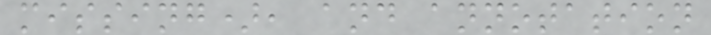missing), and annotation
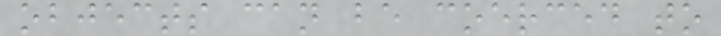objects can be coerced to
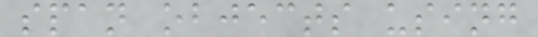span objects using
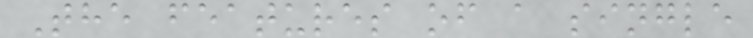The features of a single
